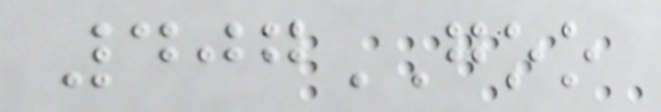407GOO
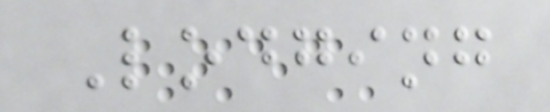Lodging
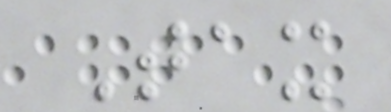Tax
